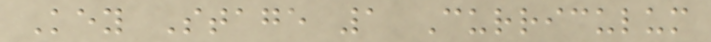Key Stage 1 Curriculum
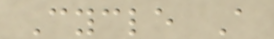Cycle A
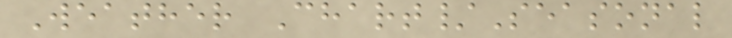Weather Chart/Seasonal
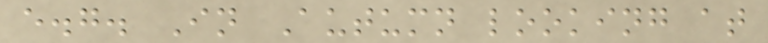e.g. In Autumn looking at
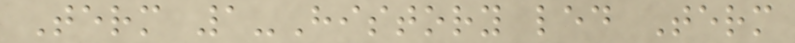Term 1-History led Term
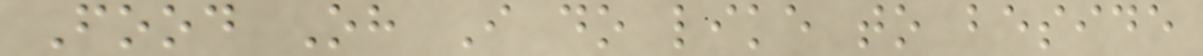Food Oh I do like to beside
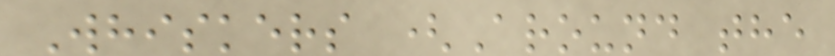Whiskers (Around the
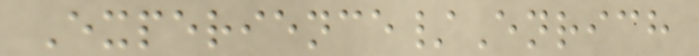Experience/Enrich
